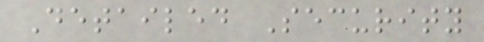Detailed Security
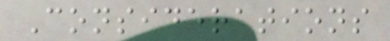Considerations
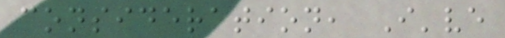consideration, I've
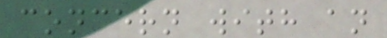concern with an
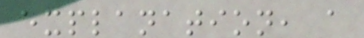explanation, a
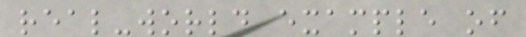real-world example of
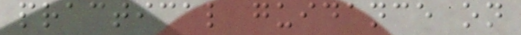practical guidance on
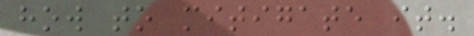how to mitigate it.
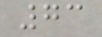73
